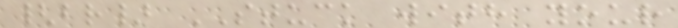{br} STUCK with your
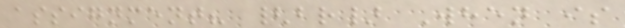assignment? {br} When is
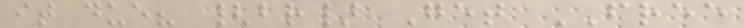it due? {br} Get FREE
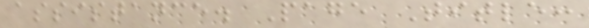assistance. Page Title:
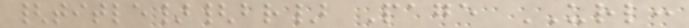{title}{br} Page URL:
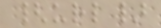{url}
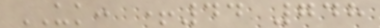UK: +44 748
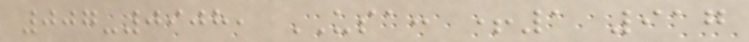007-0908, USA: +1 917
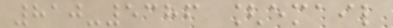810-5386 [email
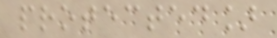protected]
